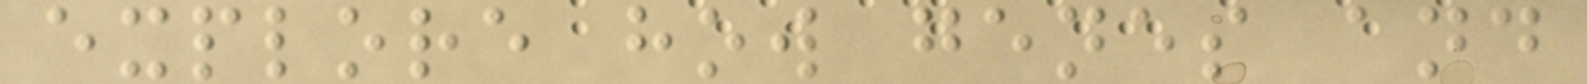explore how genes and
